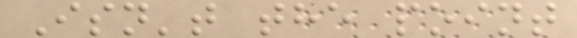Isn't the point
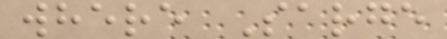where Sarge
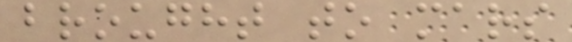brought to mars
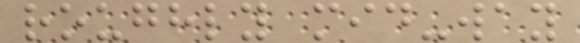roughly mid-way
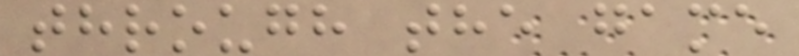through the game
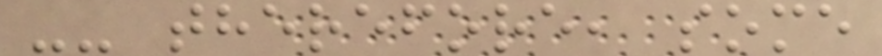-- therefore, some
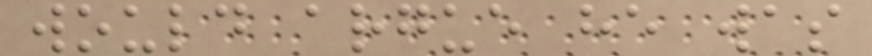would argue he was
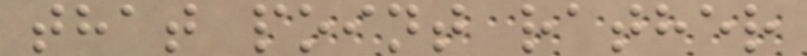that point rather
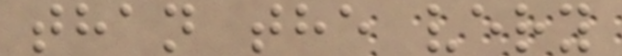than the very
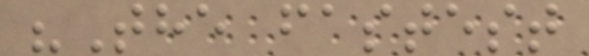"The fastest
